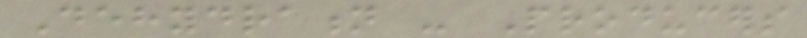Dehydration - Producers
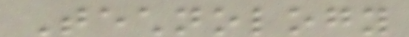Technology
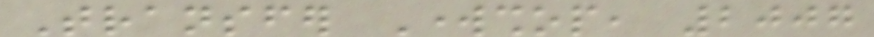Transfer Workshop, 2007
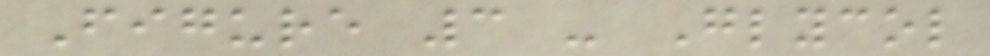Figure 3 - Glycol
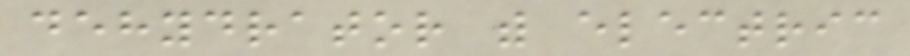dehydrator with electric
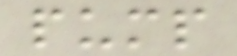pump
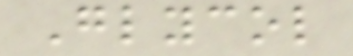Glycol
